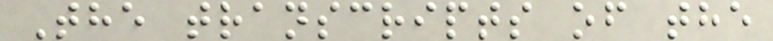The transcripts of the
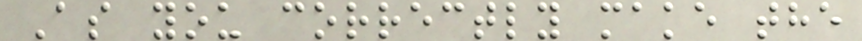As you correctly make the
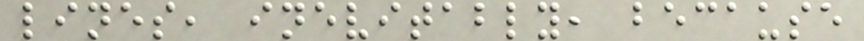lines, inevitably, because
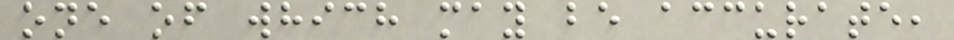one of which may be accurate,
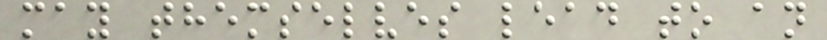may themselves lead to an
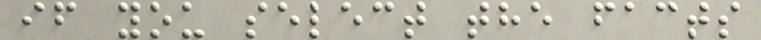if you select the facts
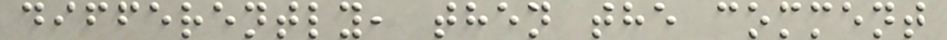differently, then the comment
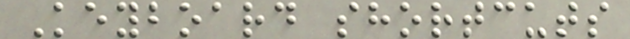Keyboard shortcuts
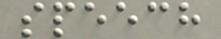speech
